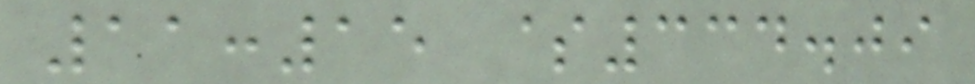11:15 $334.09
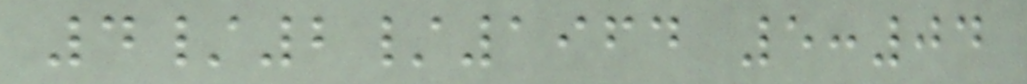4/2/1964 5:04
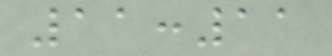11:11
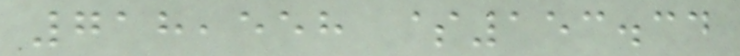718,558 $153.34
